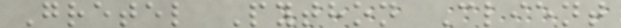Gretel Python Client
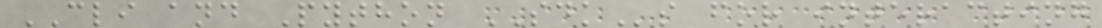CLI and Python SDKs for interacting
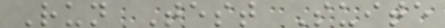Run Test Suite
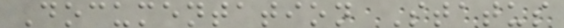Documentation Status
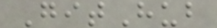GitHub
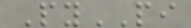PyPI
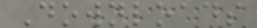Downloads
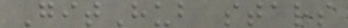GitHub stars
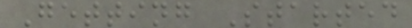Getting Started
